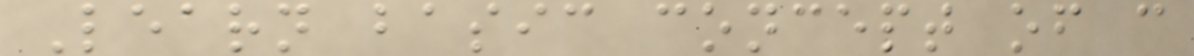Learn basic concept of c
